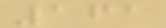161
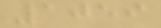1059
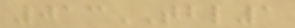013TBL1
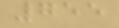755
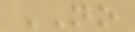NO
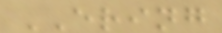ERING
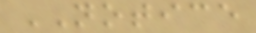NOTICE
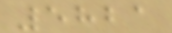5821
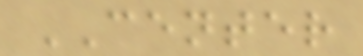CENTER
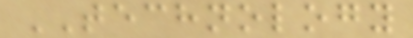TECHNOLOGY
